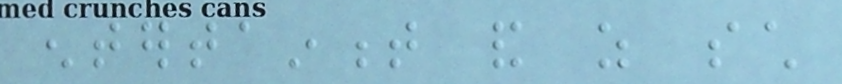entertainment and as such
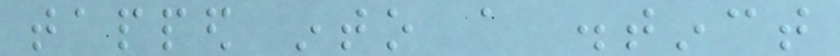tapped into a distinct
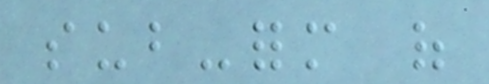sub-form of
